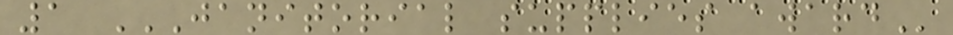1 JANITORIAL SUPPLIES AWARD
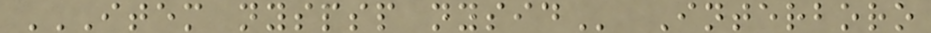ITEM NYSPSP NYSID Interboro
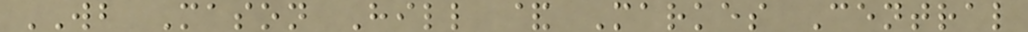WB Mason Hill & Markes Central
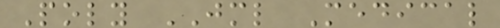Poly JML Medical
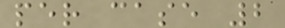per case 2
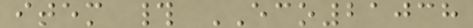item # ECO21038
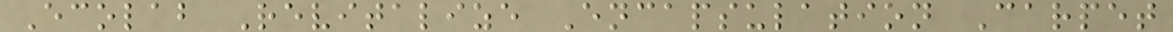Ecolab Revitalize Encapsulation Carpet
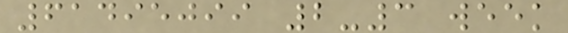61495099 2-3 week
